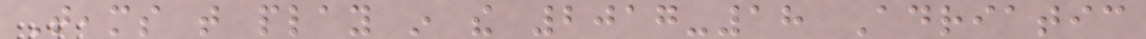Teams that play in the 2017-18 Adriatic
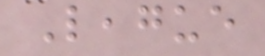League
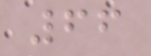66
